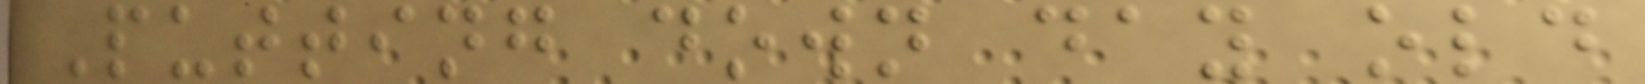Putting down day old
